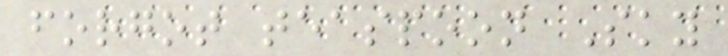forgot teaspoon Sky
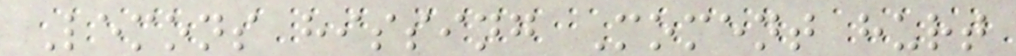Lemons hissing Moment hurt
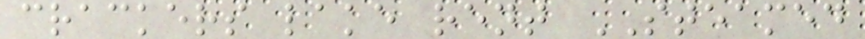crackers lake rent STEAMED
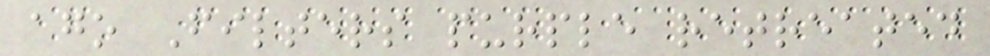ago Filters purple retreated
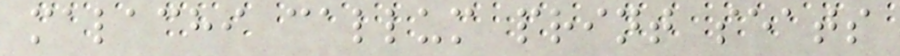malachi callum print seats
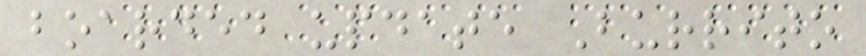boarded update Burrito
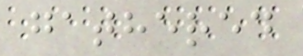gathered
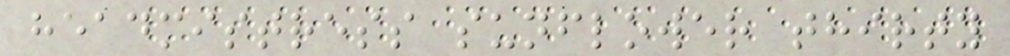headmistress sunflower thirty
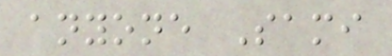anyone Sami
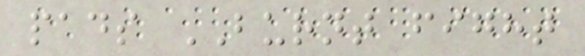pads BURNT fight
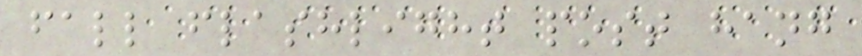fall flashlight post hang
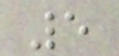5
